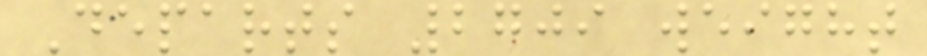Departs 2709 weight
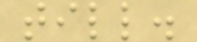till.
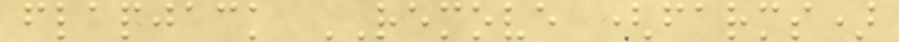flapjack REMOVE (farms)
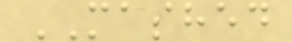MASHED
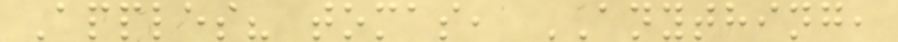Apples? tomas, ANYTHING,
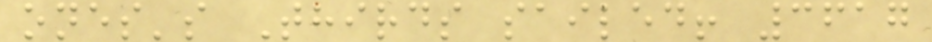ones's Thirds sailed! 3617
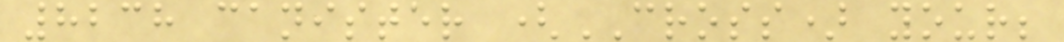8238 canister (CROSS) your;
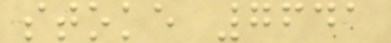stoke 7641
